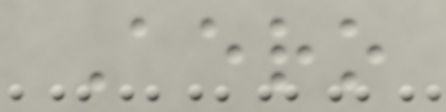Aero
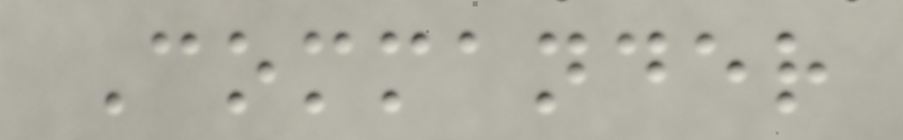Commander
